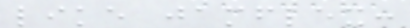like jamflex:
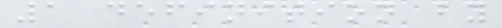1 definition by
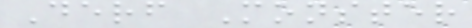Derf Monster
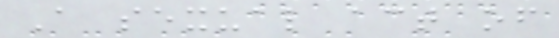A sexual act of
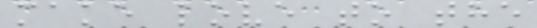make love to the
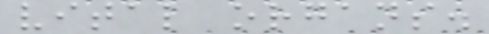vital organs.
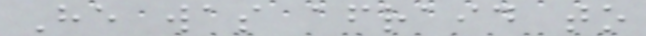He was afraid to
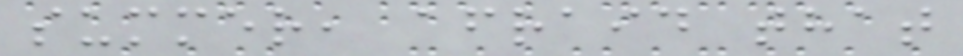summer, afraid that
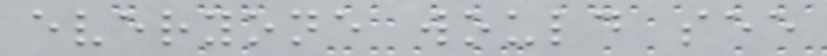everyone would see
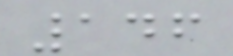146
